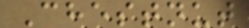Chestnut
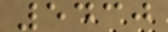5430
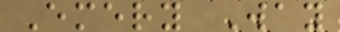Emery Way
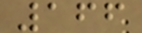166
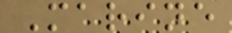Marine
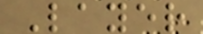Layer
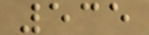535
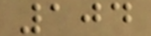104
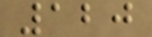120
